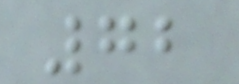72
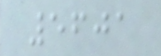5601
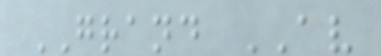GRAND AV
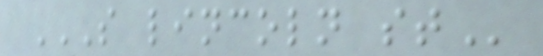S LINCOLN ST
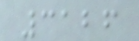3126
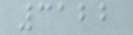3122
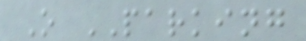O PARKING
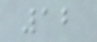12
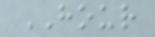HOUR
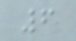6
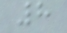8
